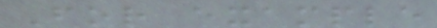For example
